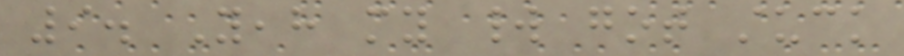9. Yeah my world got stuck
